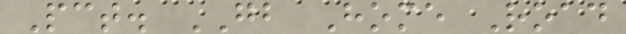Pct. GB Home Road
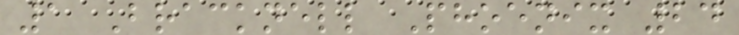1 Bracknell Phoenix 24
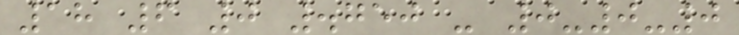18 6 0 .750 - 0-0-0
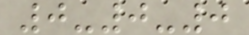0-0-0
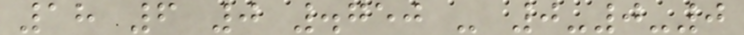18 6 0 .750 - 0-0-0
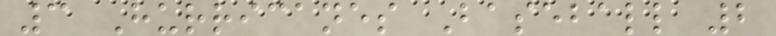3 Hurricanes Baseball 2
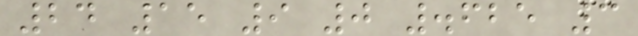24 15 9 0 .625 3
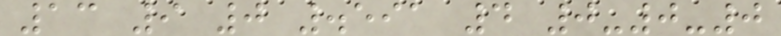13 9 0 .591 4 0-0-0
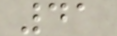41
